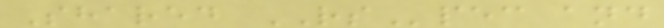Shared RSpec and
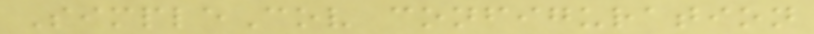SimpleCov configuration
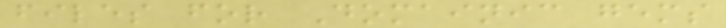files for Domainic gems
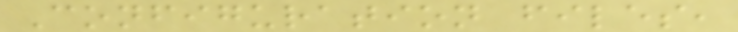Configuration files,
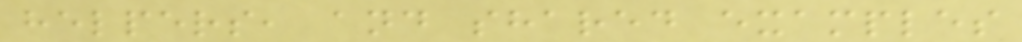helpers, and shared examples
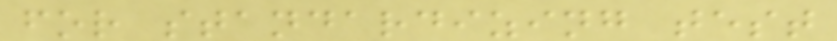for standardizing test
